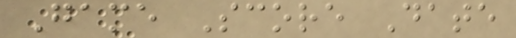Game Score Date
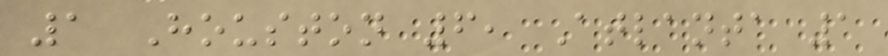1 Houston 6, Atlanta 1
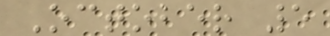October 5
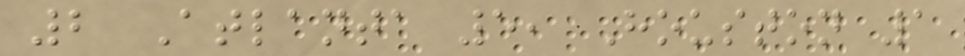2 Atlanta 5, Houston 1
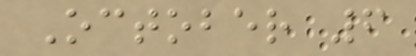October 6
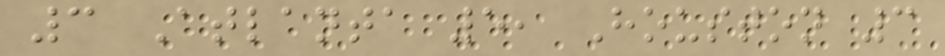3 Atlanta 5, Houston 3
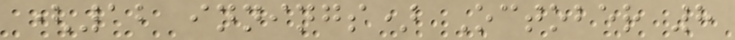(12 innings) October 8
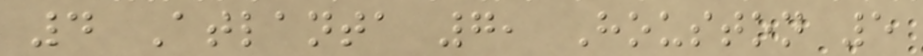4 Atlanta 7, Houston 5
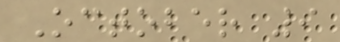October 9
